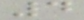4
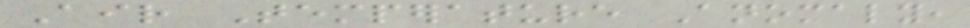Air Temperature Anomaly,
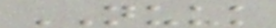NUUK
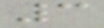3
